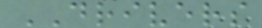DRIVERS
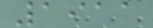1911
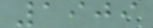1909
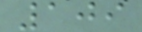109
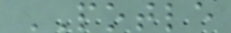POTLE
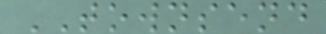TOWNSEND
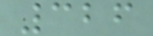326
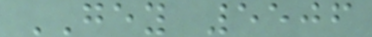GEY 5506
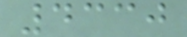4330
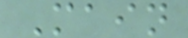Main
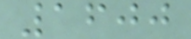1600
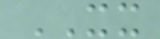XX
